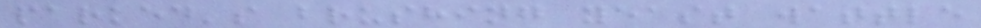parked's brushing yeast wattle
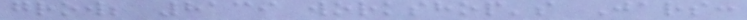grow; 8139 workshop's Jars:
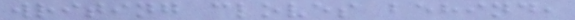writing cloves behind,
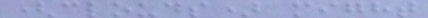(clouds) might
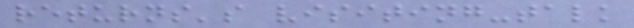returns's visiting-talk
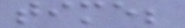time;
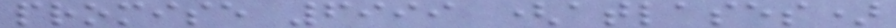promise 6999 (atlases)
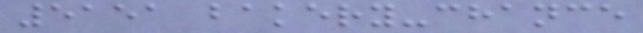5151 bakery-chance
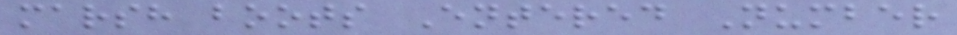marsh boots Entered Number
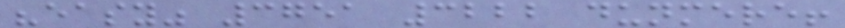"easy" 3751 3222 dunmere!
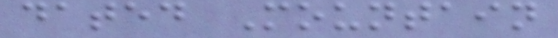dated Mountain
